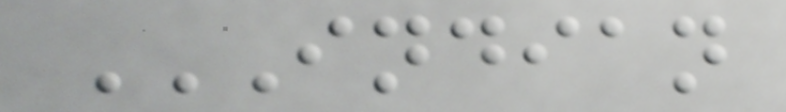INDIAN
